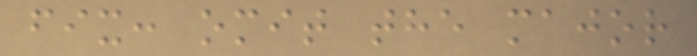fix: omit the major
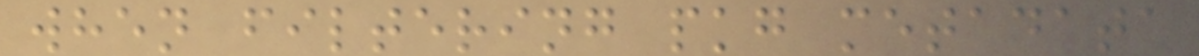when filtering pkg metadata
